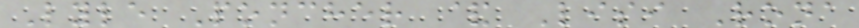Lyle Poncher & Lisi Rona
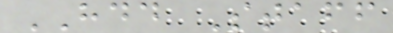HDD Staff
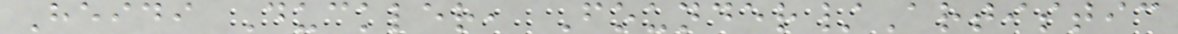Heidi Duckler, Founder/Artistic
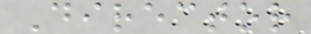Director
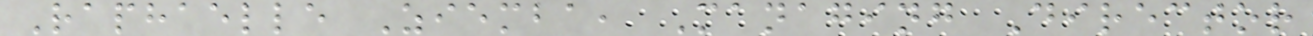Raphaelle Ziemba, Managing Director
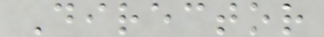Director
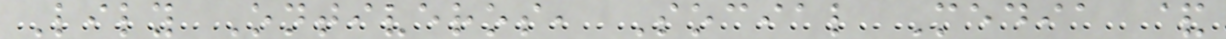Lily Ontiveros, Social Media &
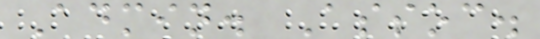Admin. Assoc.
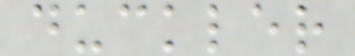duckler
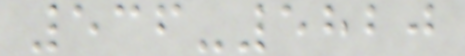536-5820
